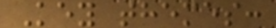Key themes:
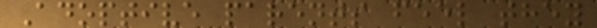Adoptive parents feel they
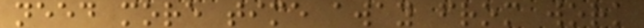need more time away from work
